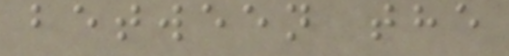between the
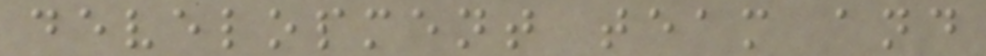development team and
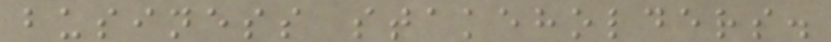business stakeholders.
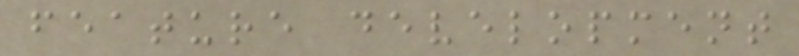feature development
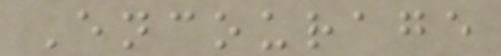Encourage
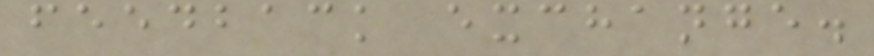feedback exchange.
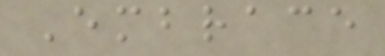Embrace
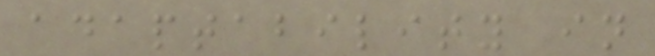adaptability in
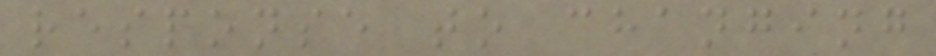response to changing
